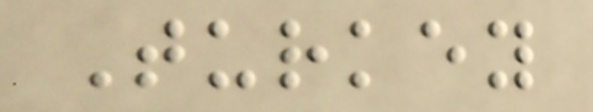Turkey
